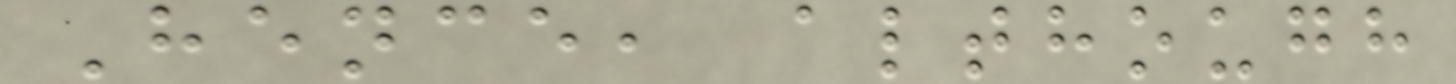Hence, although
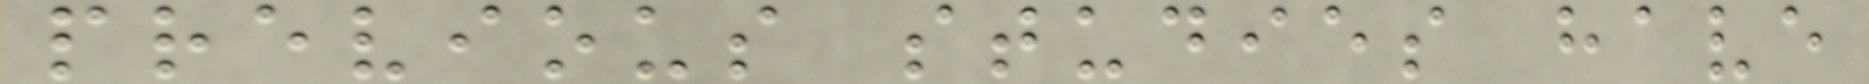previous studies have
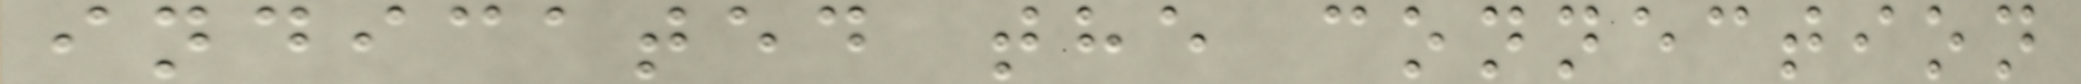indicated the connection
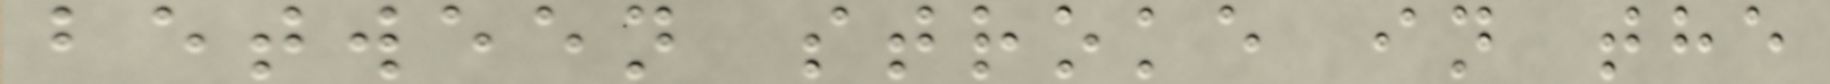between stroke in the
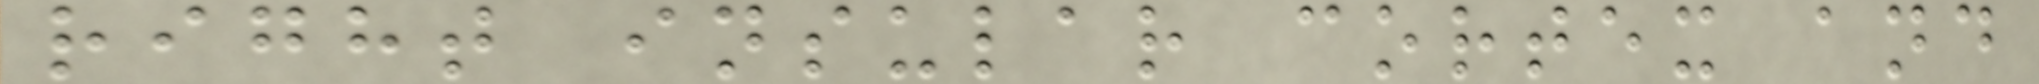right insular cortex and
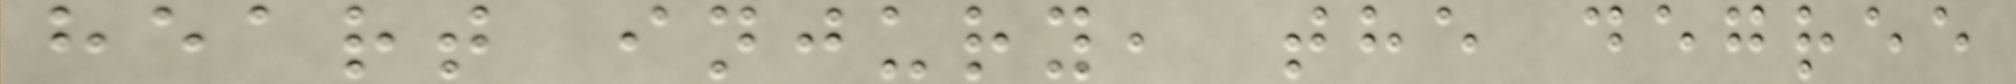heart injury, the degree
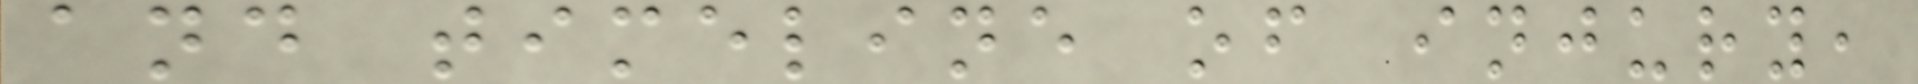and timeline of injury,
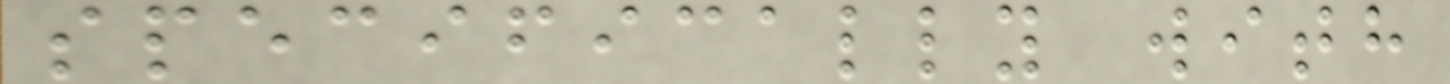specifically with
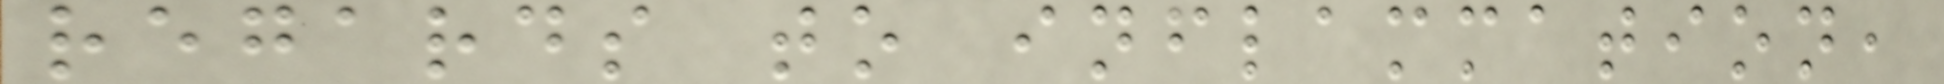regards to inflammation,
